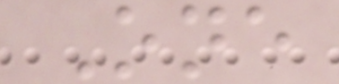One
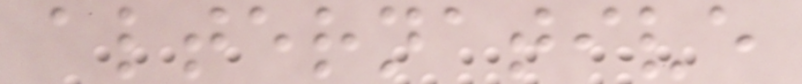alternative
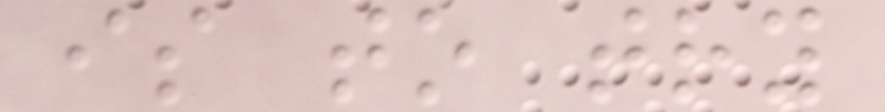is to try
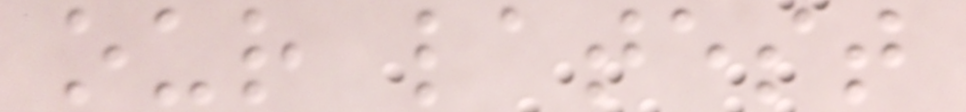our latest
